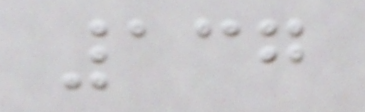137
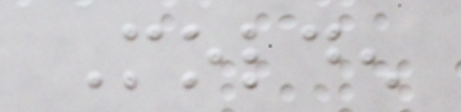Molden
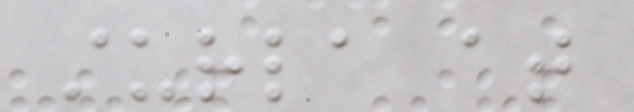sturla at
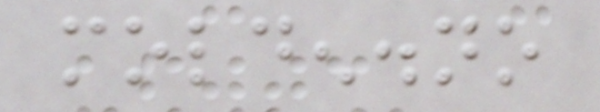molden.no
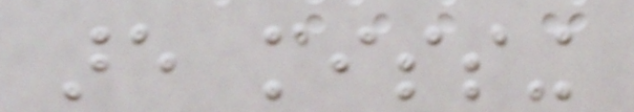are missing
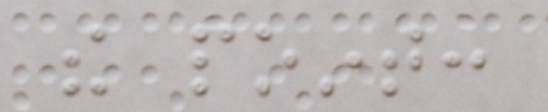the point:
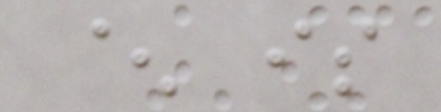^ is
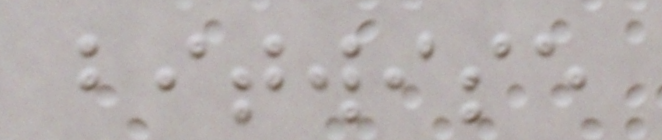bitwise
